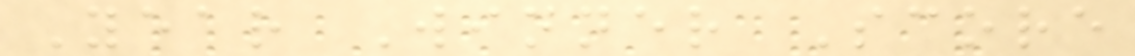Year Winner Score
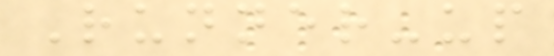Runner-up
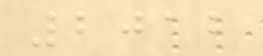2012
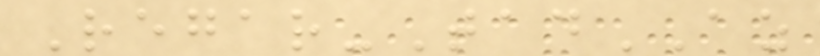Regar-TadAZ
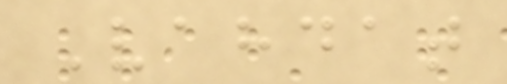Vahdat
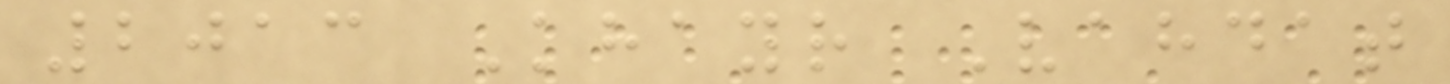2013 Khayr Vahdat
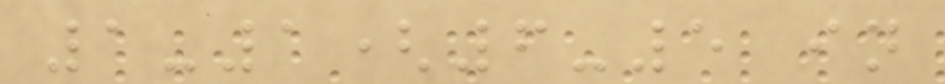1-1(6-5 in
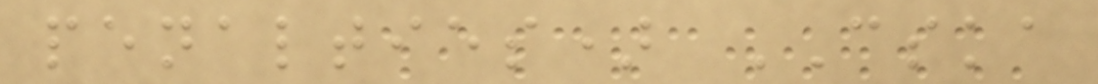penalties) CSKA
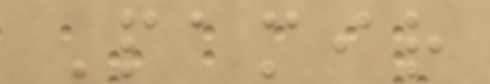Pamir
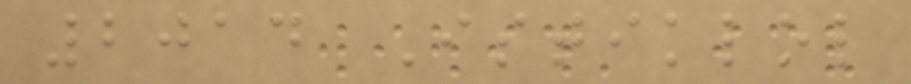2014 Istiklol
